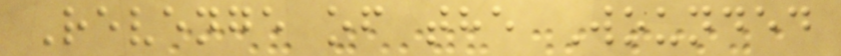Revenge of the Wounded
